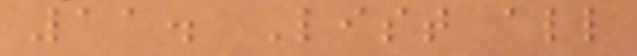11. List all
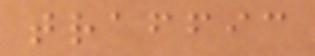traffic
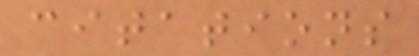citations
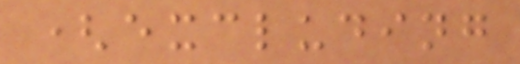(excluding
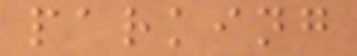parking
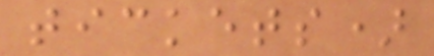tickets)
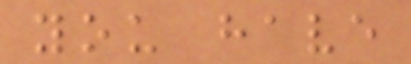you have
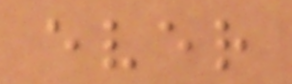ever
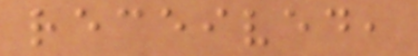received,
